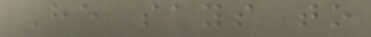He says to
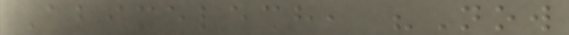Abimelech, "Now
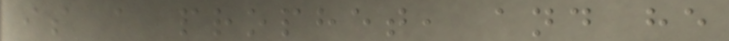is a prophet, and he
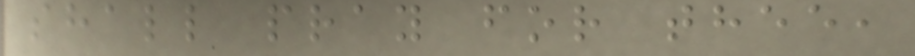shall pray for thee,
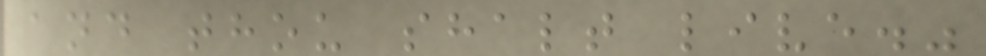and thou shalt live."
